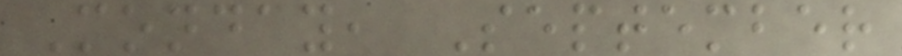Monday, September
